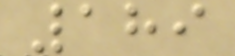189
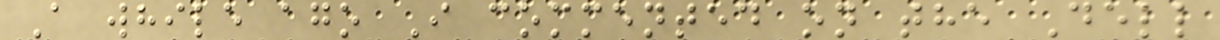A while ago I commented on the Dell
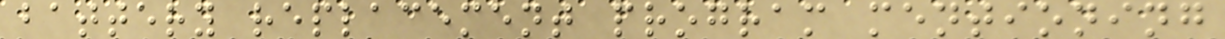battery replacement program mentioning
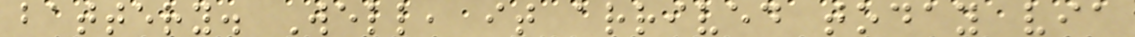battery. Well, it arrived today via
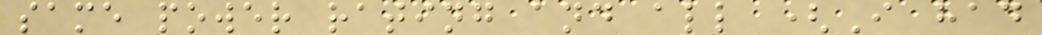same power rating and all (I had
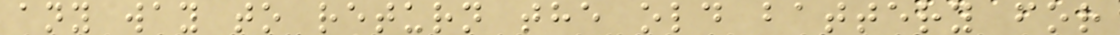any way to return the old battery for
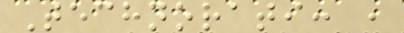Technorati: ,
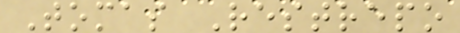Tomas Restrepo
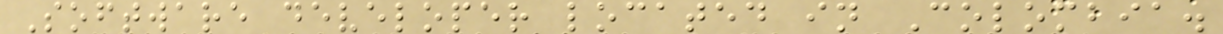Software developer located in Colombia.
